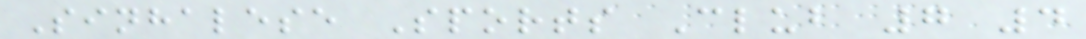Sinhalese Sports Club 7 4
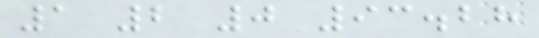1 2 0 93.28
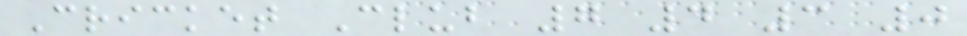Cricket Club 7 4 3 0
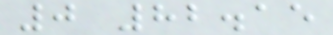0 82.15
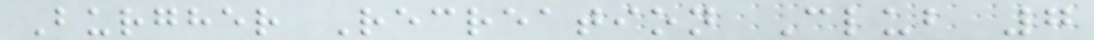Burgher Recreation Club 7
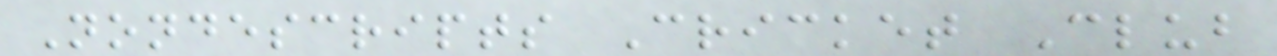Nondescripts Cricket Club
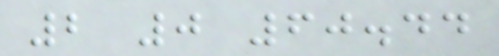2 0 60.44
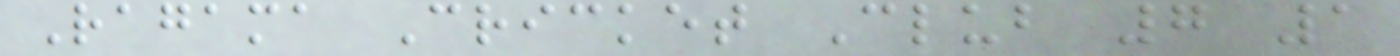Ragama Cricket Club 7 1
